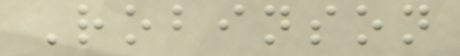Robinson
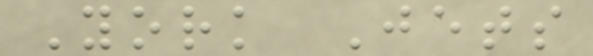York Jets
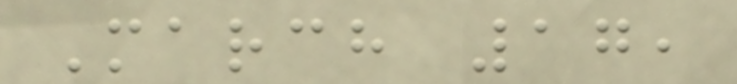March 17,
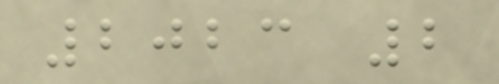2023 2
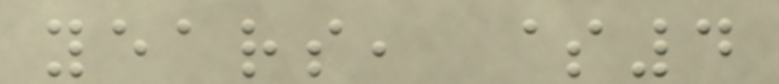years, $4
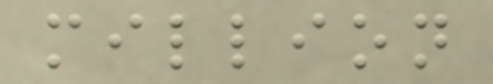million
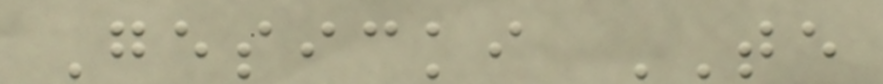Gesicki TE
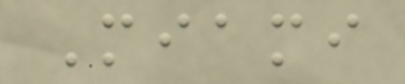Miami
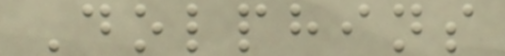Dolphins
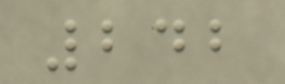242
